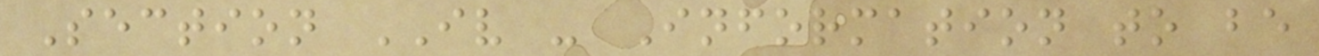Section IV - Information to be
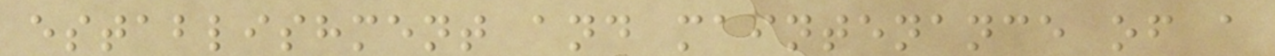establishment and maintenance of a
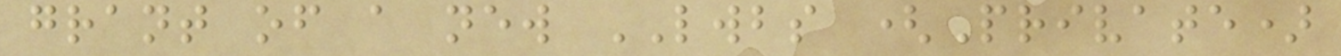grant of a new LWBS (Private)
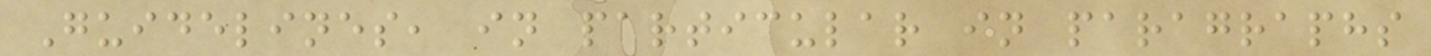Guidelines, in particular in paragraphs
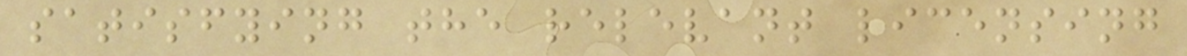satisfying the relevant licensing
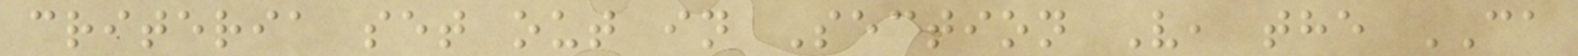criteria set out in Section V, the CA
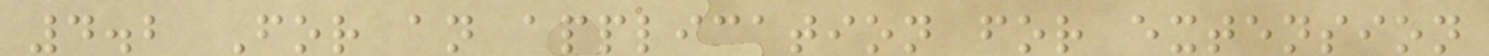4.2 For an application for extension
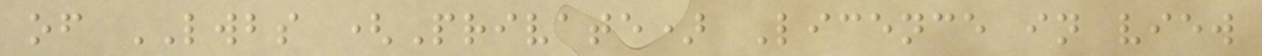of LWBS (Private) Licence in view
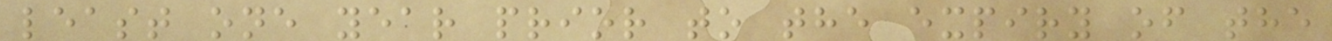least one year prior to the expiry of the
